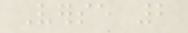Verse 2
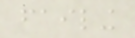failing
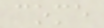come
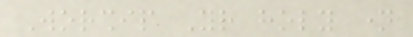Worship Your holy name
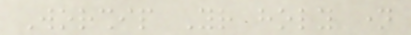Worship Your holy name
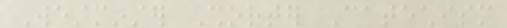Westminster Shorter Catechism
